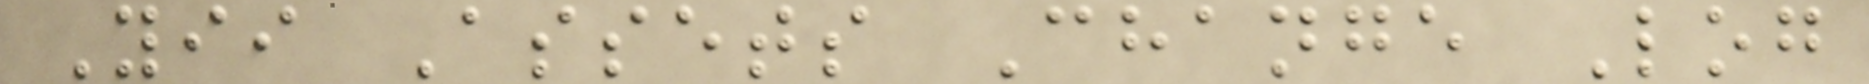Yii Assets Change Log
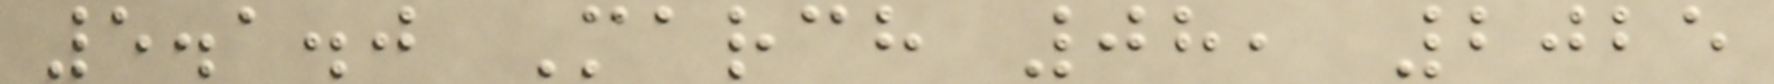5.1.0 March 08, 2025
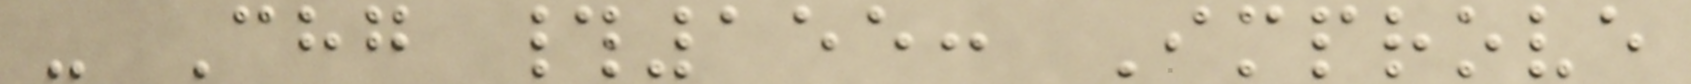- Chg #155: Improve
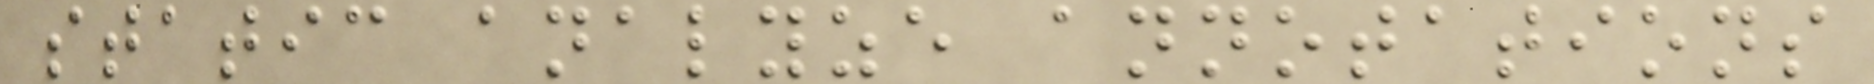static analyze annotations
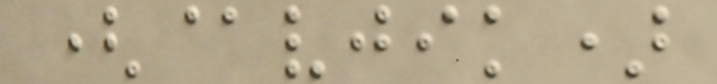(@vjik)
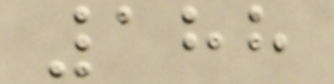188
